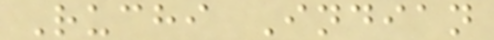Ruchi Indian
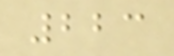223
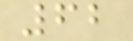62
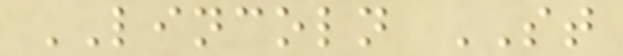LINCOLN ST
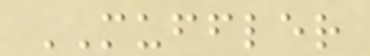MUFFLER
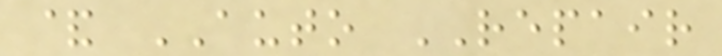& AUTO REPAIR
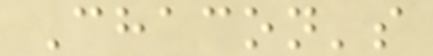Chacon's
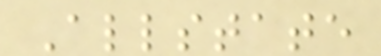Allstate
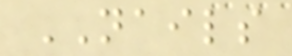NAILS
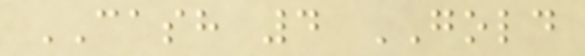CASH 4 GOLD
